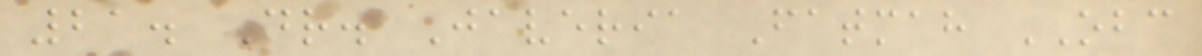21. Dr. Javeria Fatmah OBC
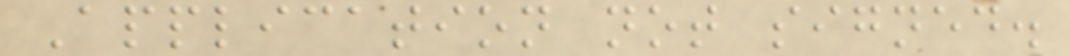Application not signed.
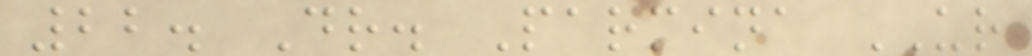22. Dr. Parmina UR
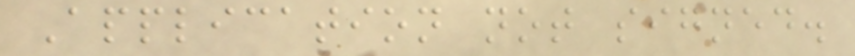Application not signed.
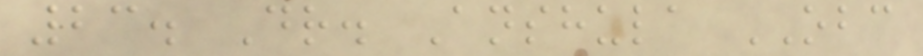23. Dr. Anshula OBC
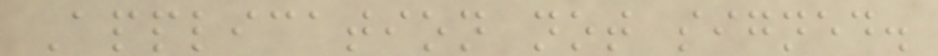Application not signed.
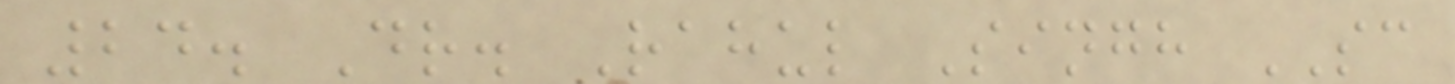24. Dr. Rahul Singh SC
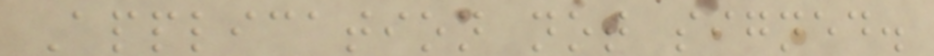Application not signed.
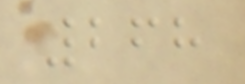268
